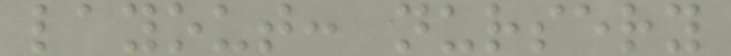layout: nursery
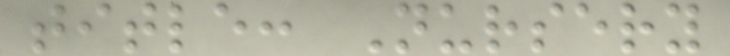title: Nursery
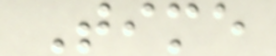Time
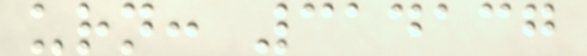urn: 314137
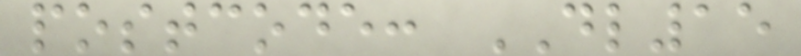postcode: DL15
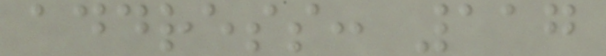address: 117
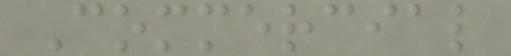Commercial
